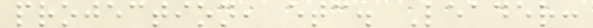projection, etc. Leader:
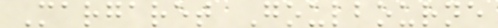Margaret Goulbourne
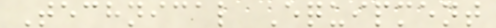Technical Equipment
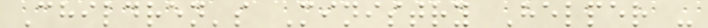Children's Ministry Helper -
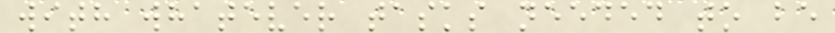with whatever tasks needed to be
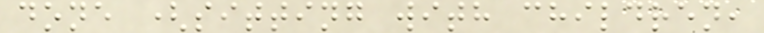done (sitting with children,
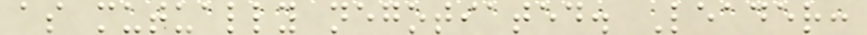as mutually negotiated. Leader:
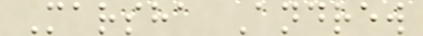Marsha Andrew
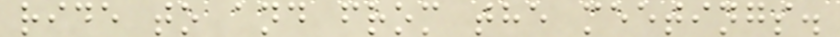ride to and from the meetings.
